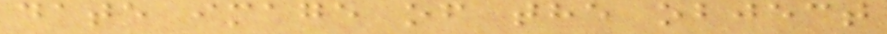date image of the object
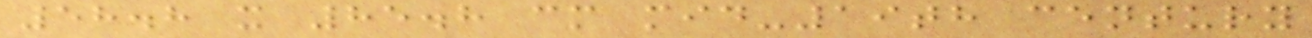58.8 x 85.8 cm mid-19th century
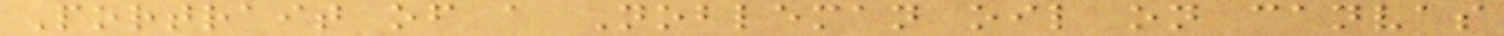Portrait of a Nobleman oil on canvas
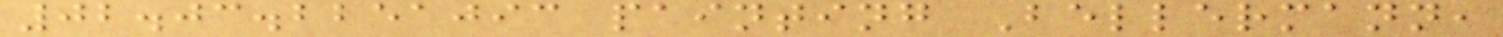02.03.2251093 painting Bellermann,
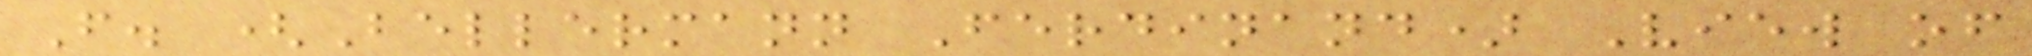F. (Bellermann Ferdinand) View of
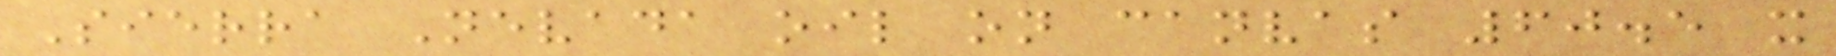Sierra Nevada oil on canvas 60.5 x
